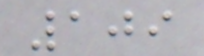109
